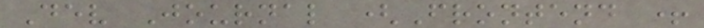Dev Journal (Frontend +
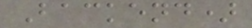Backend)
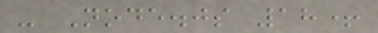- Node.js 18+
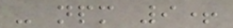- npm 9+
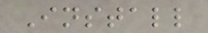Install
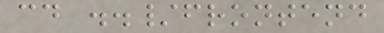cd ../frontend
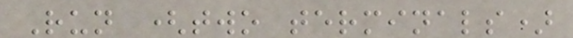Run (two terminals)
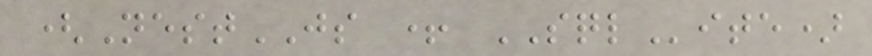(NestJS + SQLite)
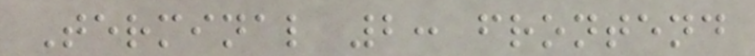Terminal 2: frontend
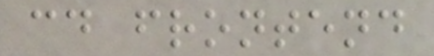cd frontend
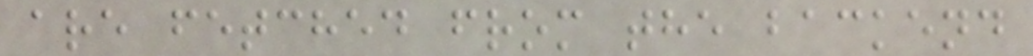are fetched from the backend
